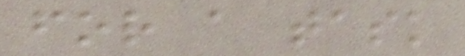for a task
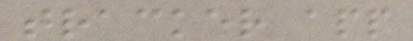tracker app
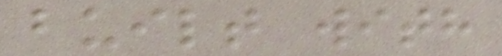built with
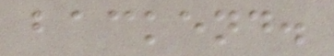backend.
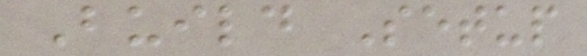Build Setup
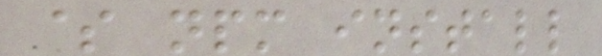$ npm install
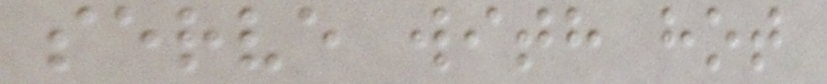serve with hot
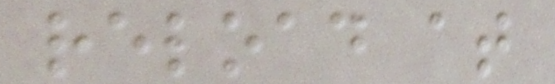reload at
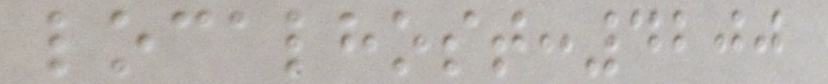localhost:4200
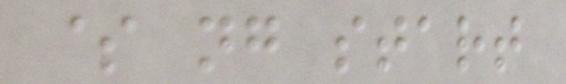$ ng start
